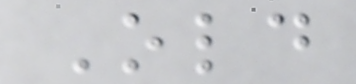Old
